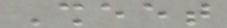Sheet
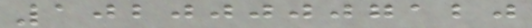102000007120
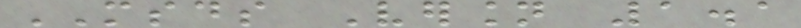MSDS Version 1.1
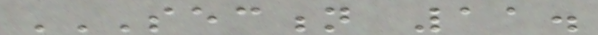SECTION 11.
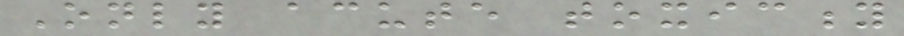Only acute toxicity
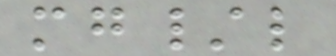mg/l
